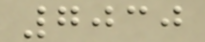7030
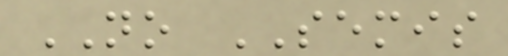NO SEMIS
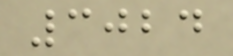3024
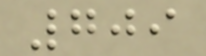709
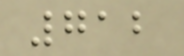712
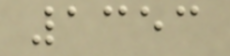1353
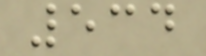534
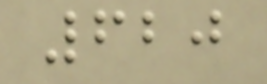620
